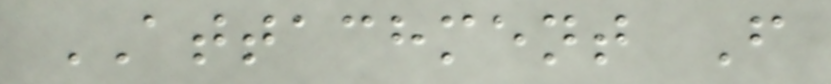ATTACHMENT F
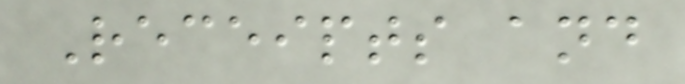Receipts and
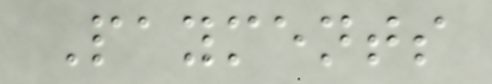Payments
